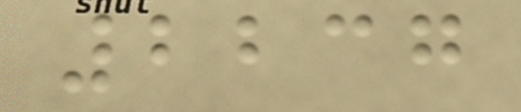2237
